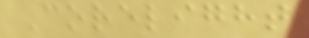Corelight
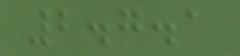2.7.1
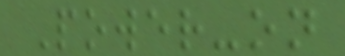Power-on
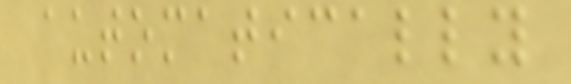automatically
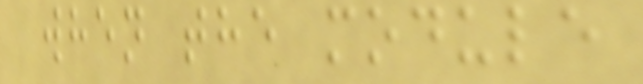when the module
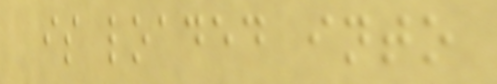is loaded into
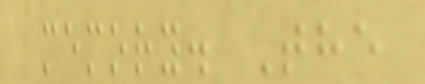memory. The
